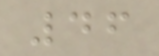46
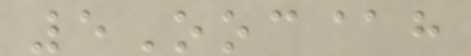5Ooc@h
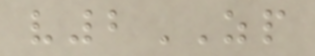v2ZP
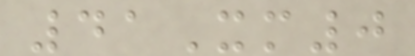41Xm0
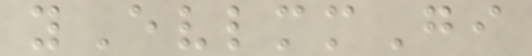yEvlmmGi
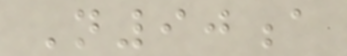N90a
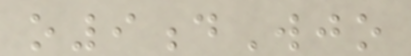o9dWjo
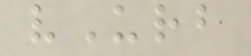vUrb
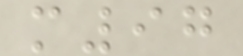m97
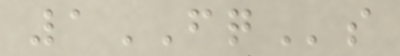1FQs
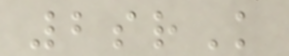2srK
